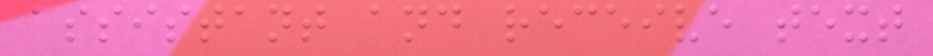assistant and receive text
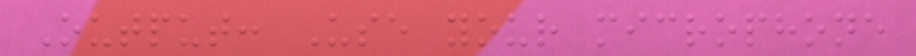Output: Use your microphone
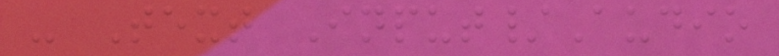- Text Input/Audio
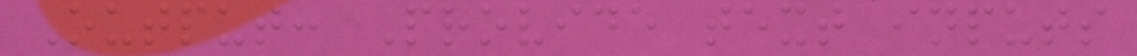Output: Provide text inputs
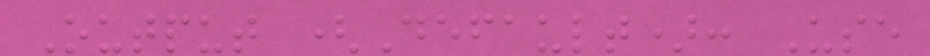Output (Default): Use
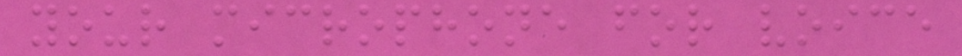your microphone for voice
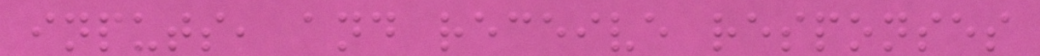inputs, and receive responses
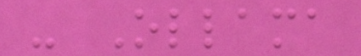- Ollama
